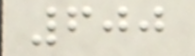600
